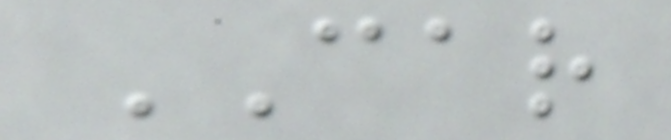CAR
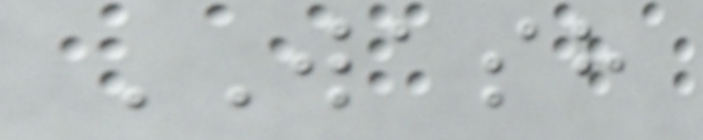WASH
